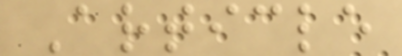Article
